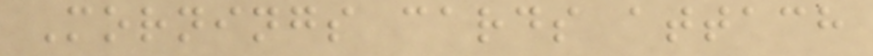Mornings cards attach
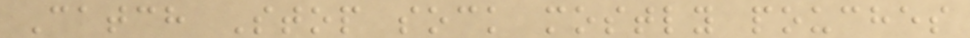Catch Stop sock mostly pouches
